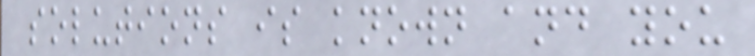solutions is known and you
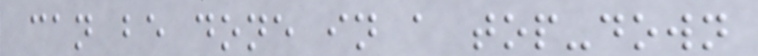can be done in a top-down
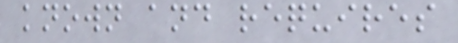known and requires
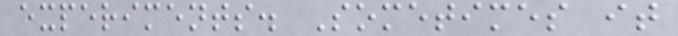experiments. Sometimes it
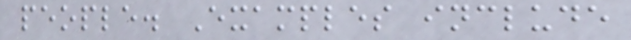people. Examples include
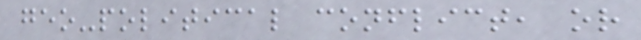geo-political conflict, or
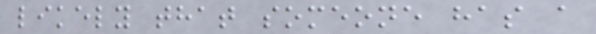likely that someone has a
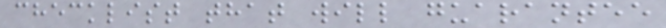checklist that will guarantee
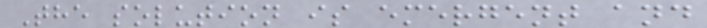The solution is emergent and
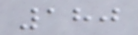180
